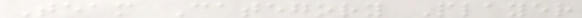Team Category Player
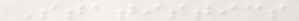Statistics
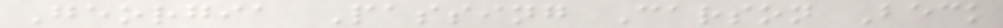Georgia Passing Carson Beck
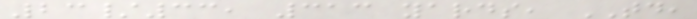23/33, 313 yards, TD,
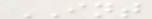INT
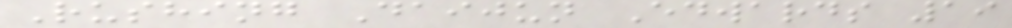Rushing Daijun Edwards 19
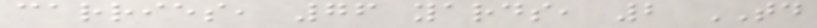carries, 76 yards, 2 TD
